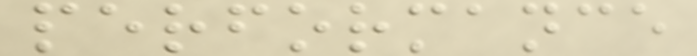performance
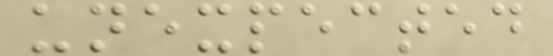unexpected
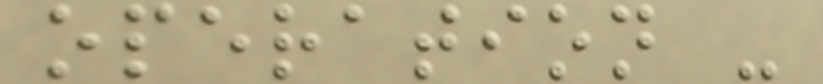operation -
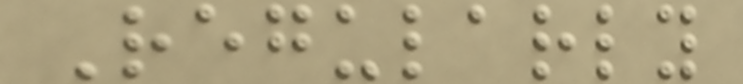Regularly
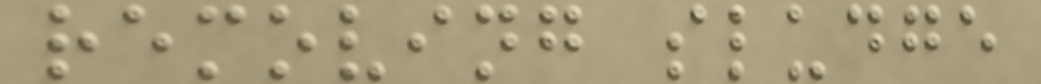removing sludge
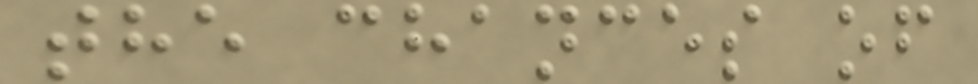the chances of
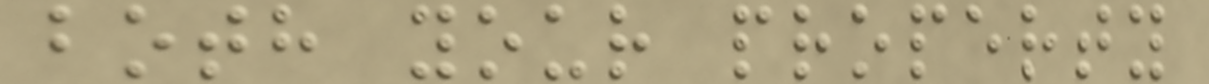both your property
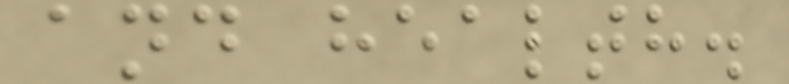and health.
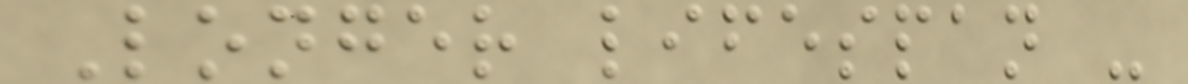Longer lifespan -
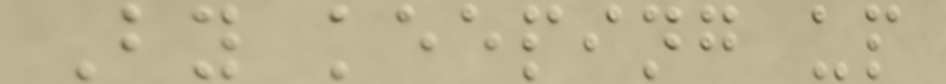By keeping up
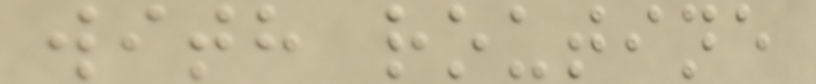with routine
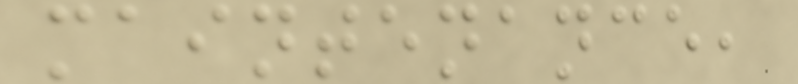maintenance,
